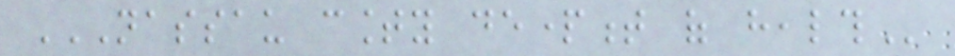NASSAU COUNTY DEPARTMENT OF HEALTH
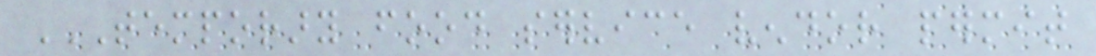TEMPORARY FOOD SERVICE VENDOR PERMIT
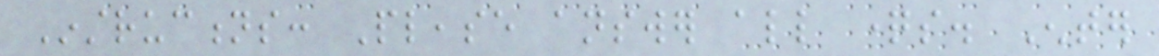Instructions: Please answer all questions. Enter
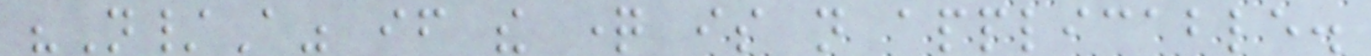"N/A" if the question is not applicable.
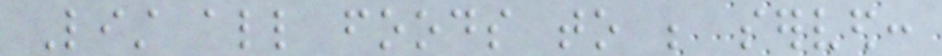List all foods to be served:
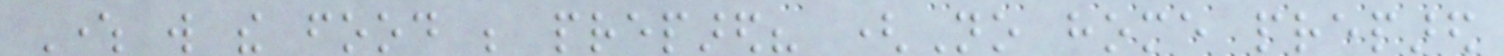Where will the food be prepared? (No home prepared
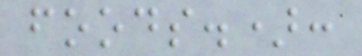foods.):
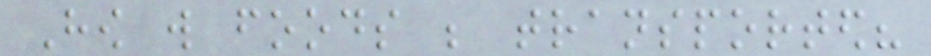How will foods be transported?
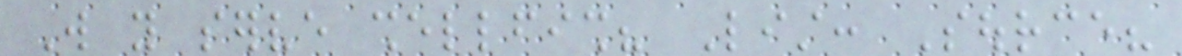Will you serve shellfish? List: Source?
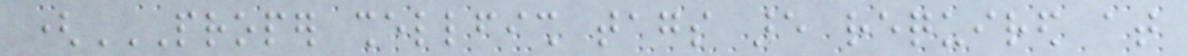(PROPER SHELLFISH TAGS ARE REQUIRED AT
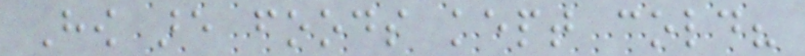How are foods kept cold?
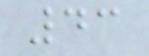43
